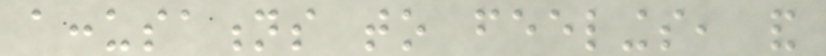accusations to feelings, and
